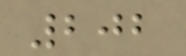202
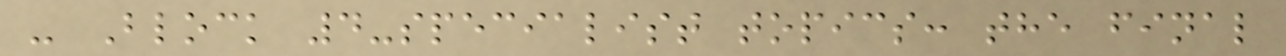- Block 4-specialist topics: the final
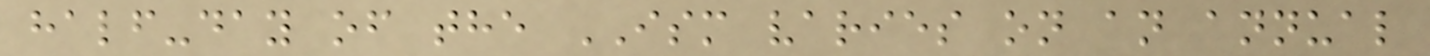half-day of the ISM varies on an annual
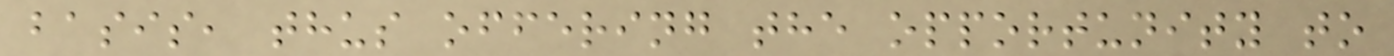basis, thus offering the opportunity to
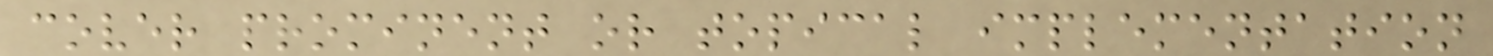cover prominent or topical implementation
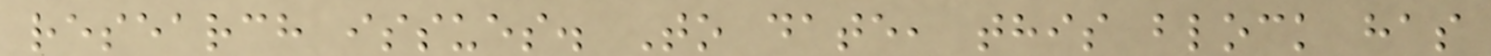research issues. To date, this block has
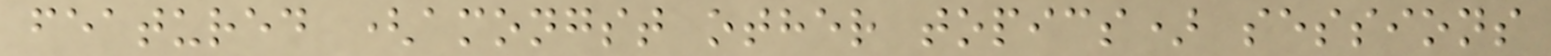featured (amongst other topics) sessions
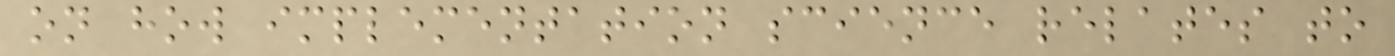on how implementation science relates to
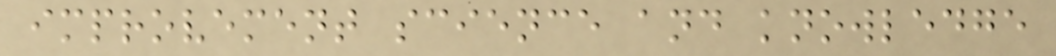improvement science and knowledge
